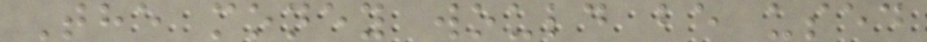The money would be used
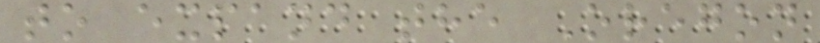to expand the Oregon
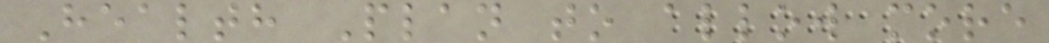Health Plan to allow more
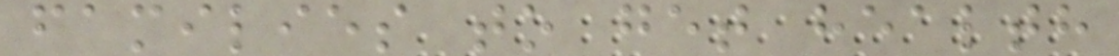families to get health
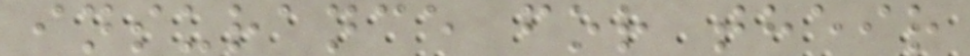insurance for their
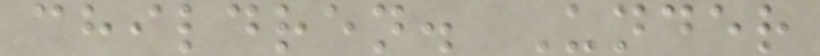children. Under
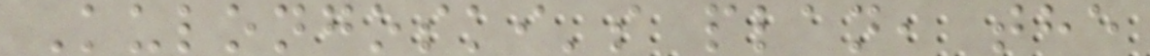Kulongoski's plan, the
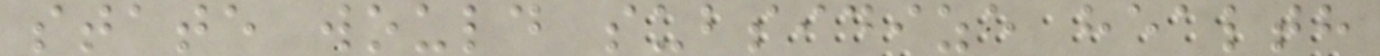state would subsidize health
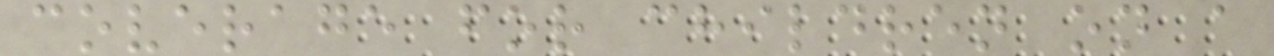coverage for children on a
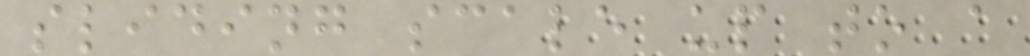sliding scale up to a
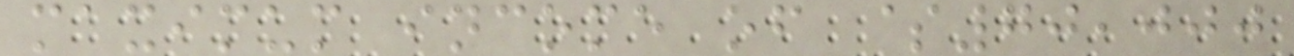maximum income of $70,000
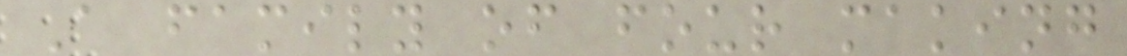A family of four making
